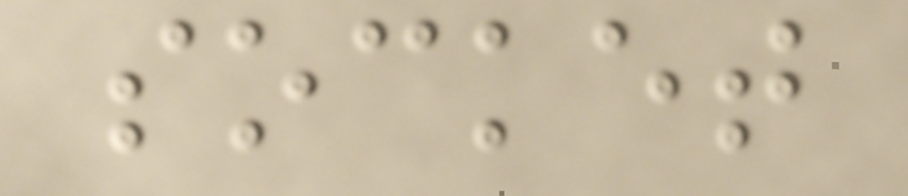socket
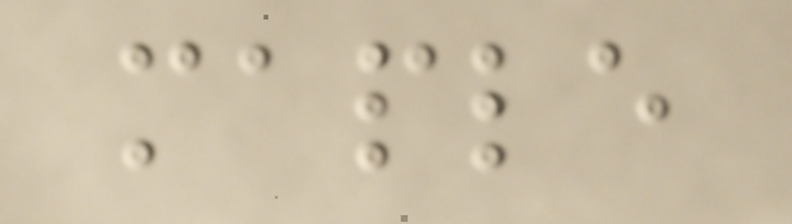maple
